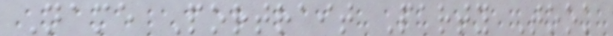Name Portrait Party Took
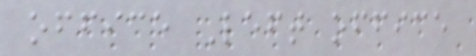office Left office
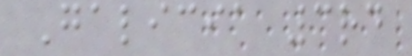Galicia 3rd
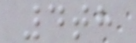4th
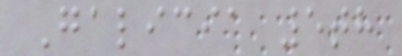Galicia 5th
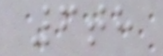6th
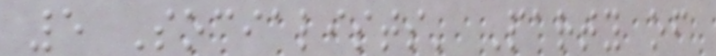5 Socialists' Party of
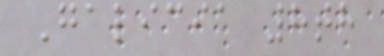Galicia 8th
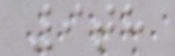9th
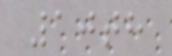10th
